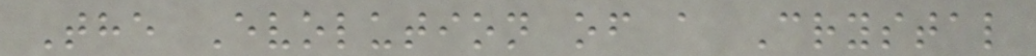The Evolution of a Crystal
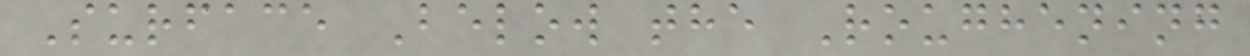Surface Below the Roughening
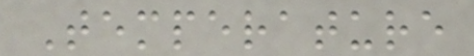Temperature
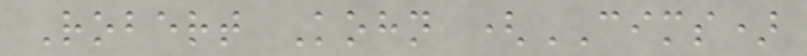Robert Kohn (CIMS)
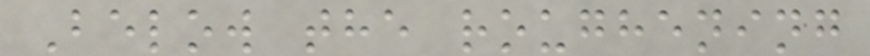Below the roughening
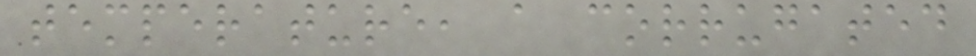temperature, a corrugated
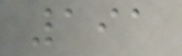191
